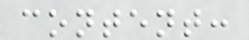content:
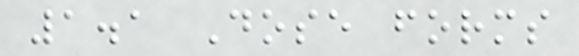1.1 Dose forms
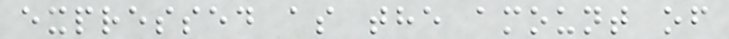expressed as the amount of
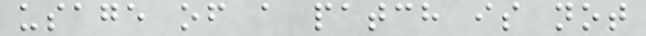usage of a patch is not
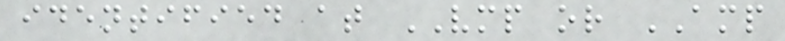identified at VMP or AMP
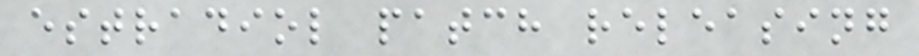estradiol patch releasing
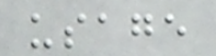usage
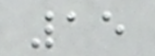15
